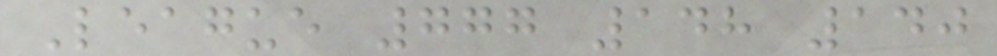League 777 148 140
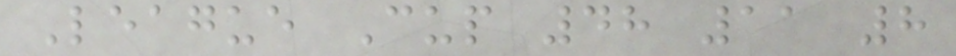League Cup 48 11 8
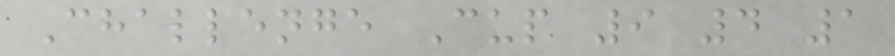Challenge Cup 9 4 1
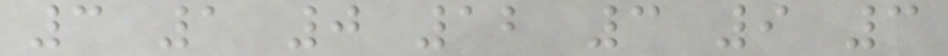3 1 0 12 3 9 3
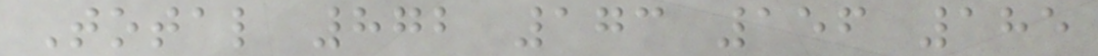Total 872 173 156 185
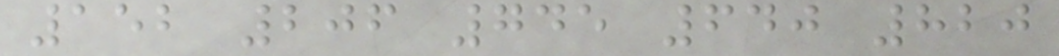152 206 745 640 820
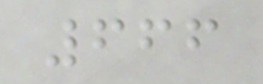666
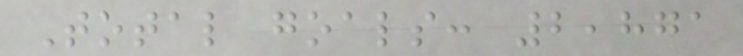Total goals: 2,871
